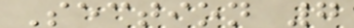Section 7
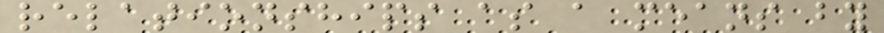relationships as a means by
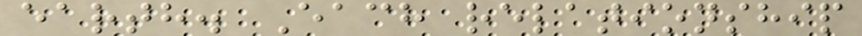earth. Each relationship
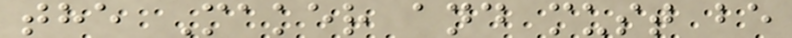the Maker and must be
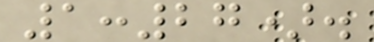1:27).
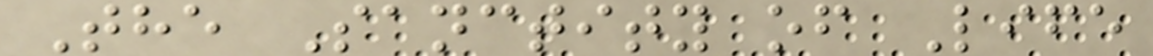The Sanctity of Life
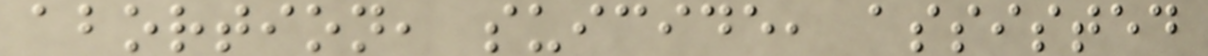abortion, suicide, assisted
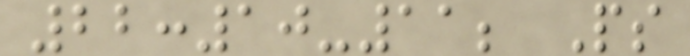22:10-11; Ps
